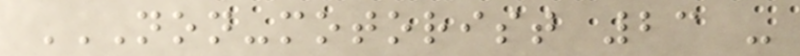NON-MOTORIST 23 -
